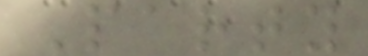Party
